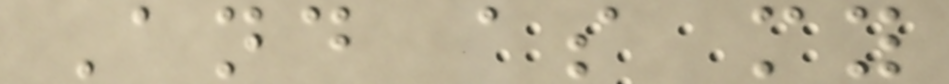And as my
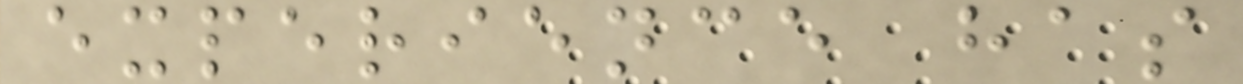experience has
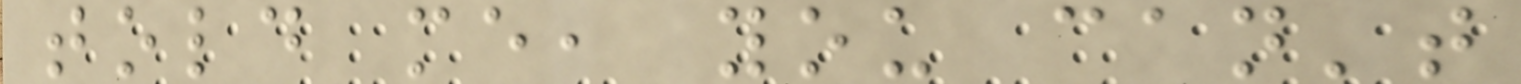told me, you can't
